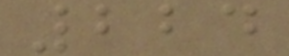224
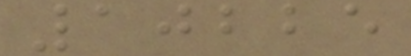10225
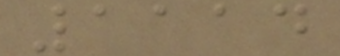1114
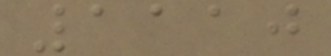1110
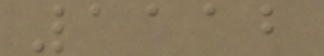1112
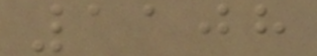1108
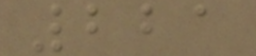221
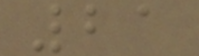21
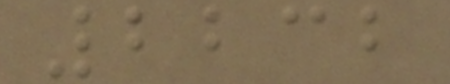2232
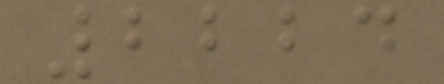2224
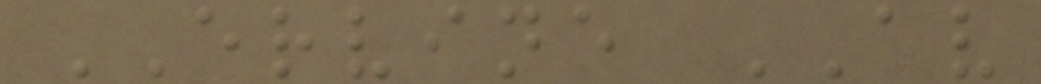ERVINE AV
